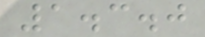1.3.0
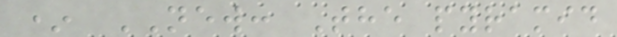* NEW: The pyramid
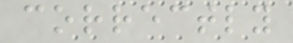correctly
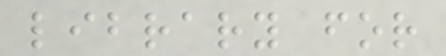library for
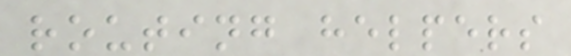routing helpers
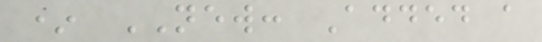* NEW: Added a
